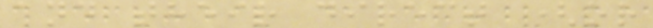and their direct (or
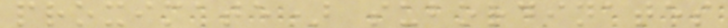proximate) subordinates
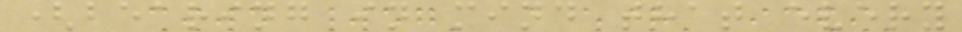(bearing in mind that every
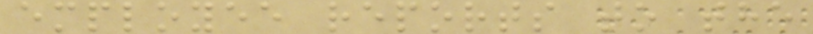employee reports to the
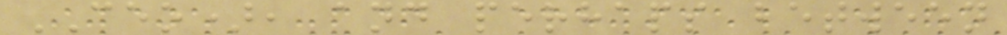CEO), and perhaps between
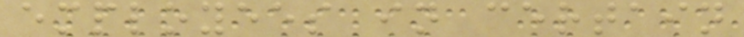employees in certain
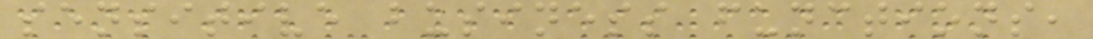sensitive business functions,
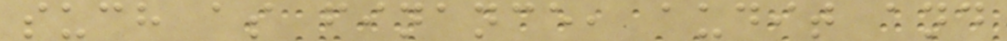such as finance, audit and
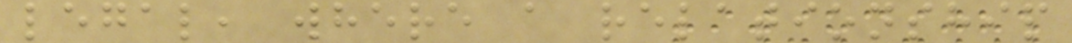legal, where a relationship
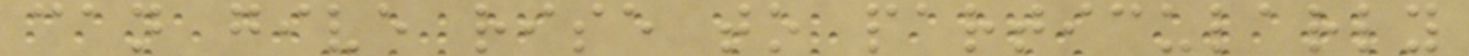can give rise to particularly
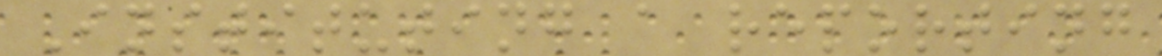Instituting a reporting
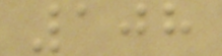108
